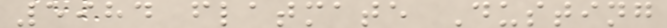5984 flatmate Dusting
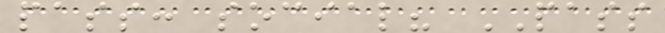pass: social? PASS
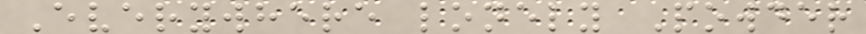Everywhere lonely Powder
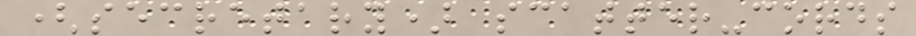(secretary) scatter-cords
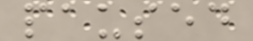paused
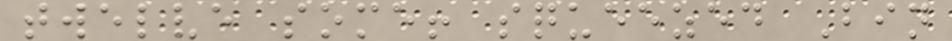twelve some! squeezed Bin
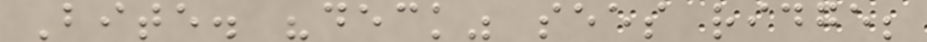Bite. "deck" sees ridge;
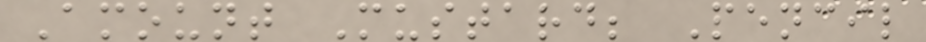Amount Mustard; Pencil
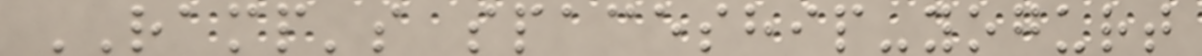RAMP's spaceship-yogurt
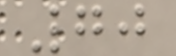70
